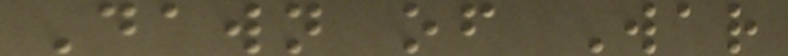Dawn of War
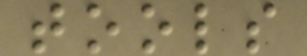tools
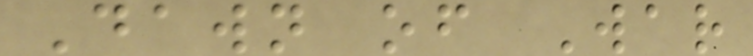Dawn of War
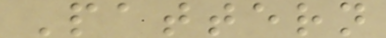Pattern
